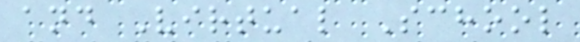and Virtual School
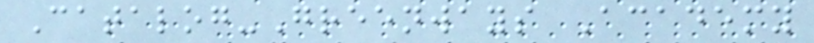Catalog-Greenways Academy
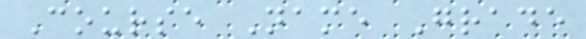Course Name Grade
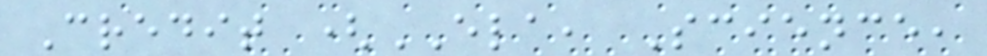Credit (ELA, Science,
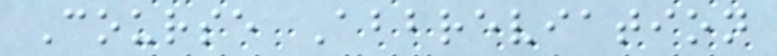Course Abbreviation
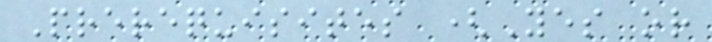Prerequisites (Yes or
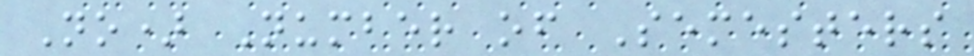No) Number of Semesters
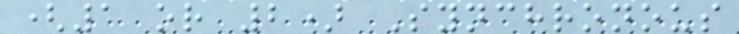(1 or 2) Synchronous
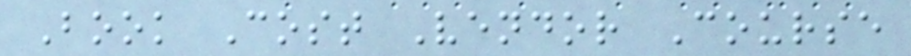Book Cost Vendor Course
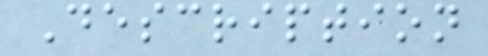Description
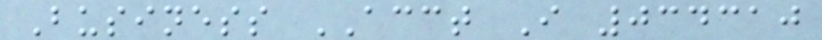Business ACCT I 034310
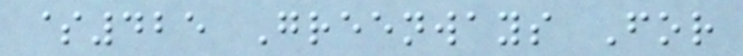$425 Greenways For
